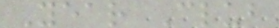Year Club
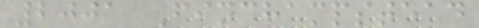2001 Finchampstead
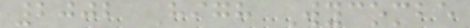2002 High Wycombe
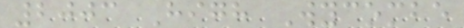2003 High Wycombe
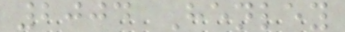2004 Henley
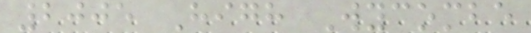2005 High Wycombe
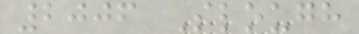2006 Slough
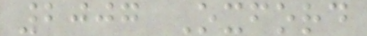2007 Oxford
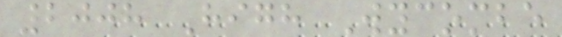2008 High Wycombe
